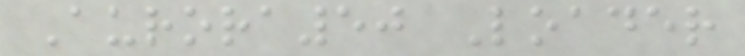Aurora50 Loader
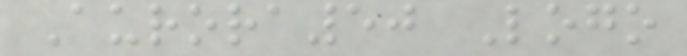Aurora50 Logo
